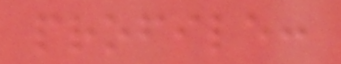profile:
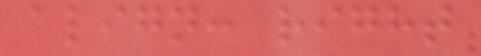align: right
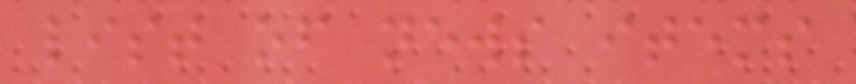list of news items
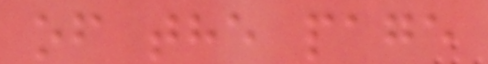of the page
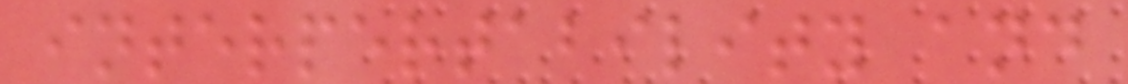interpertability and
